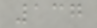137
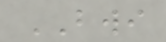BWI
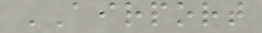AIRPORT
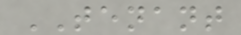TENANT
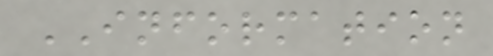INFORMATION
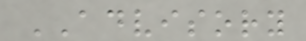ADVISORY
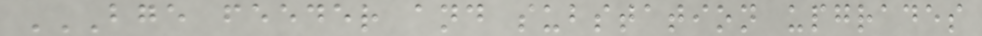BGE FEEDER AND SUBSTATION UPGRADES
